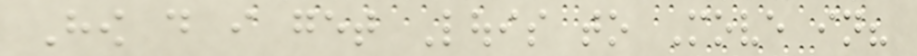How do i get Louis to Move in?
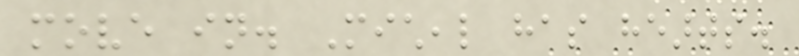move in. Micheal has hearts.
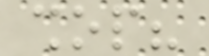shop?
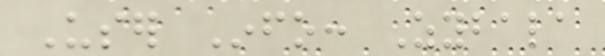User Info: Zybala
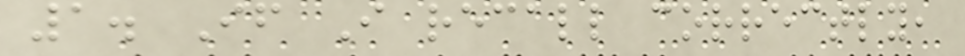1. If I recall correctly,
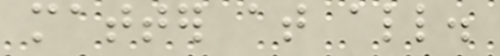matter at all.
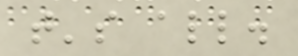that's all.
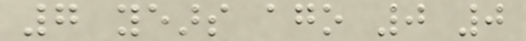7 years ago 0 0
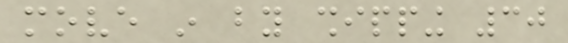move in by shipping 30
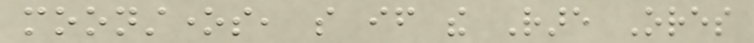moonstones, so if the Rare Ores
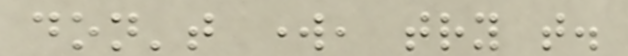don't work, try that.
